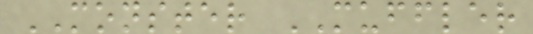MONSTER MUFFLER
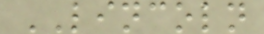LINCOLN
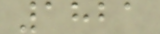1821
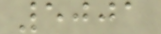5001
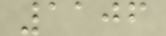1106
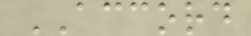ACCORD
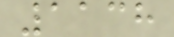1138
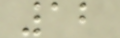12
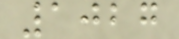1027
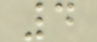4
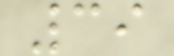39
